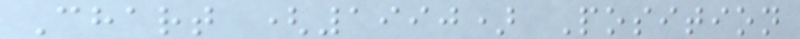Chart (1990) Position
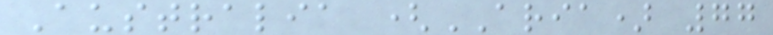Australia (ARIA) 77
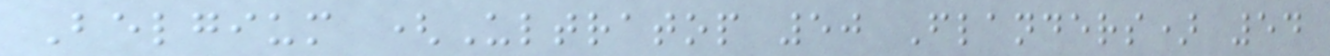Belgium (Ultratop 50 Flanders) 54
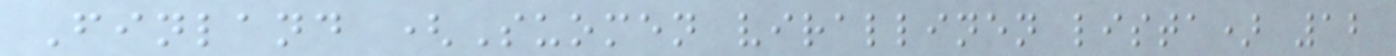Finland (Suomen virallinen lista) 12
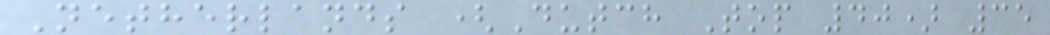Netherlands (Dutch Top 40) 35
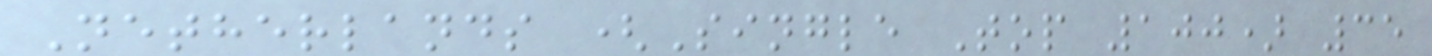Netherlands (Single Top 100) 35
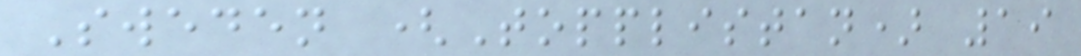Sweden (Topplistan) 19
